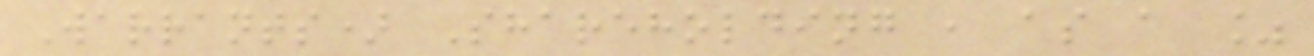Warrants) Shareholding , as a %
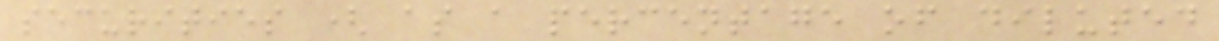securities ( as a percentage of diluted
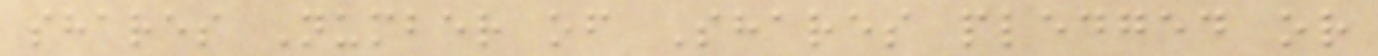shares Number of Shares pledged or
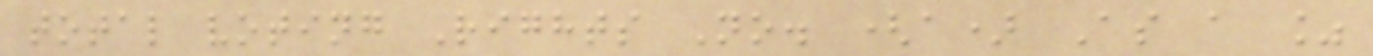total voting Rights No. (a) As a %
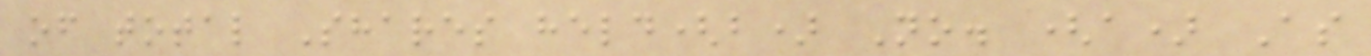of total Shares held(b) No. (a) As
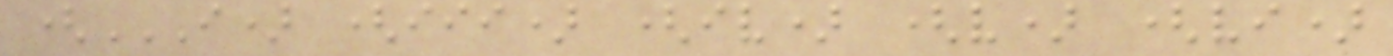(I) (III) (IV) (V) (VI)
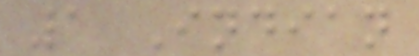1 Indian
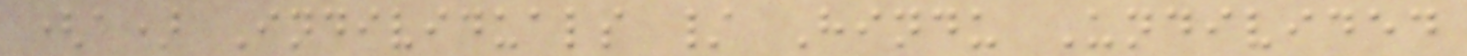(a) Individuals / Hindu Undivided
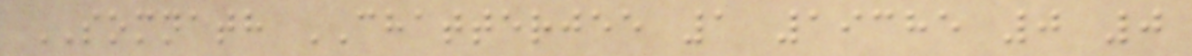SOMNATH CHATTERJEE 1 19385 0 0
